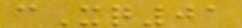cXq01
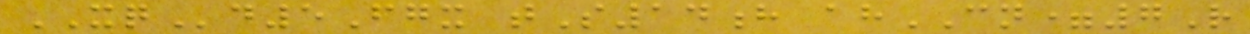XQd5Fgx tS14h ahCN=7R
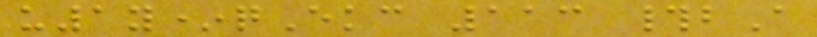u1y*qEkc 113 #bA
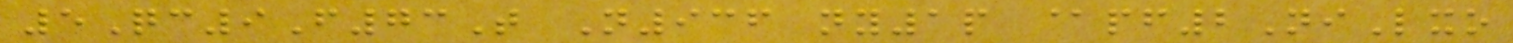5Qc9F73T N936 ny1p @pf2NiLxo
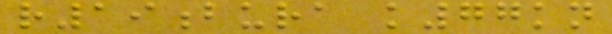r19bura k77kn
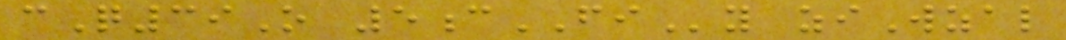cQ39O 5cFIy ziWzal
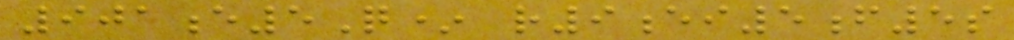901e5Q* r9ei5f5s
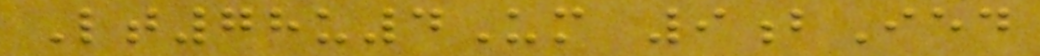Lt78u4Um 9bIed
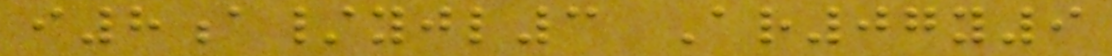i8a/yjl3 Ar07y9
